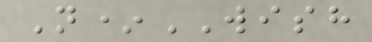N*WISH
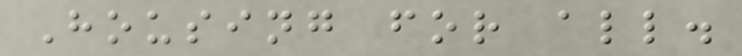Housing for all.
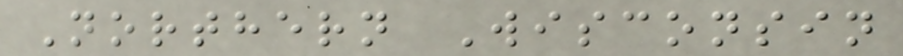Northern Wisconsin
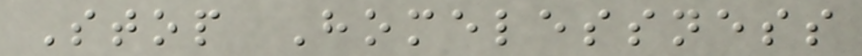Stop Homelessness
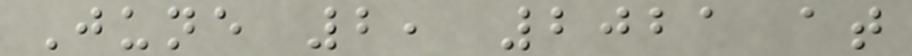June 2, 2021 at
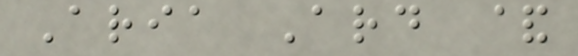Aria Ard &
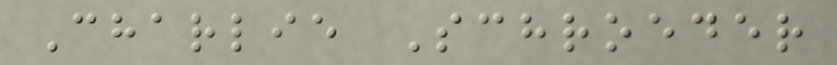Charlie Schroeder
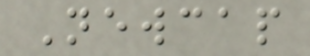Newcap
